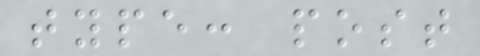type: post
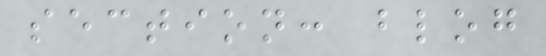section: blog
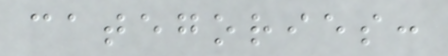categories:
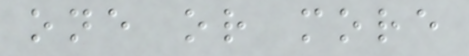one or more
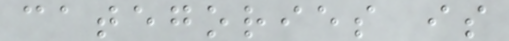categories is
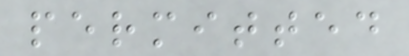permitted
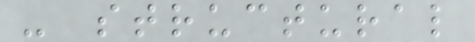- structural
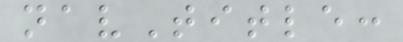navTitle:
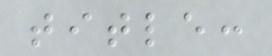title:
